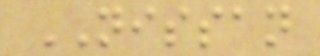NISSAN
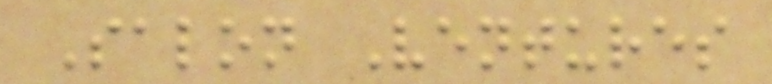Salon Ventures
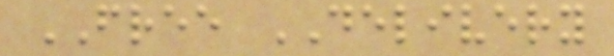FREE DELIVERY
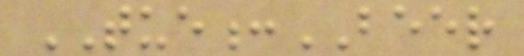TUE:BEER
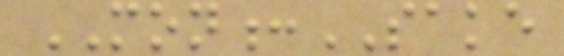MON:SAKE
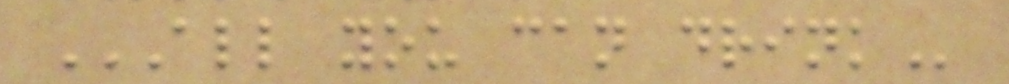ALL YOU CAN DRINK
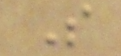S
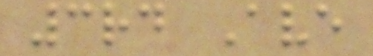3rd Ave
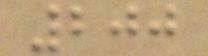200
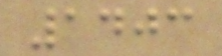1403
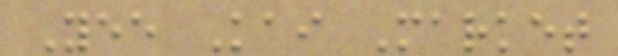Yee Kai Market
